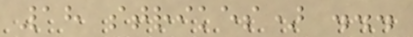18 strikes) ...
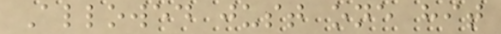Allowed just one hit
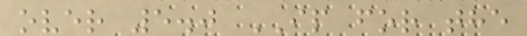over 5.0 IP for the
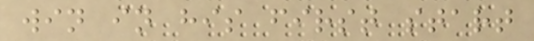win in his first start
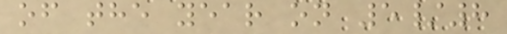of the year on 5/8
